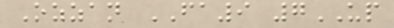Ozzan FA9 7UP
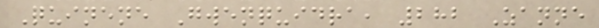Quinene Gwenquidra, 282 Zanne
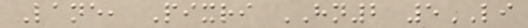Lane, Pixri HN2 5LI
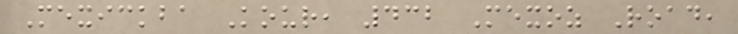Mexickba Kour, 432 Mexoz Road,
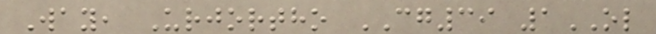Way, Urjortho CG39 1OL
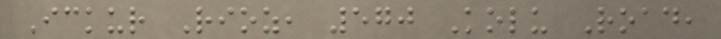Ickur Rioz, 570 Kolu Road,
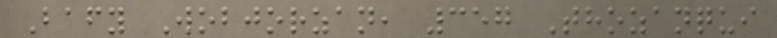Bafy Wobjorzan, 357 Thozanqui
